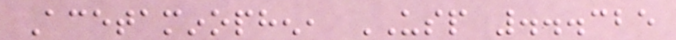Acetaminophen, USP ...325
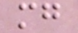mg
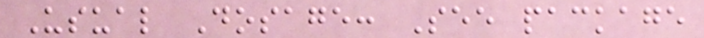Usual Dosage: See package
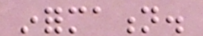information.
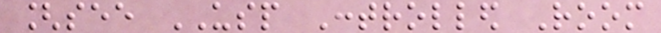[see USP Controlled Room
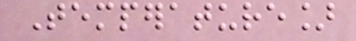Temperature]
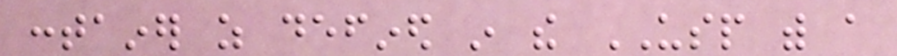container as defined in the USP with a
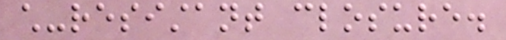child-resistant closure.
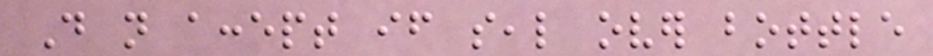Do not accept if seal over bottle
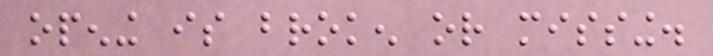opening is broken or missing.
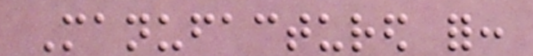Manufactured for:
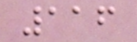116
